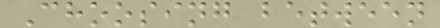Choosing between
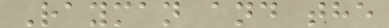Rayman and the
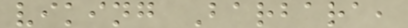viking Barbara,
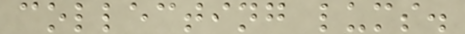collecting lums.
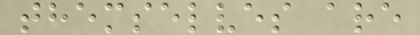themselves are
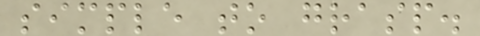simple to grasp.
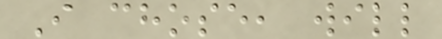I chose, will
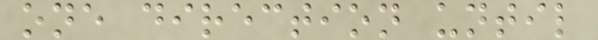one direction until
